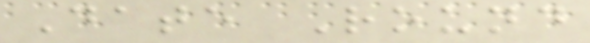Date Round
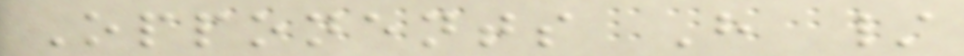Opponents H /
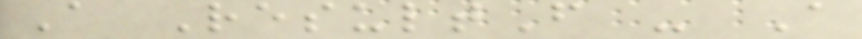A ResultF - A
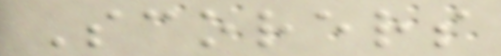Scorers
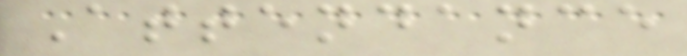Attendance
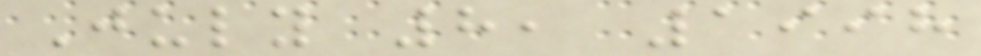July 8, 1998
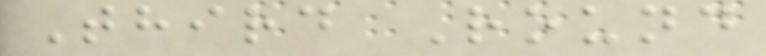Third Round
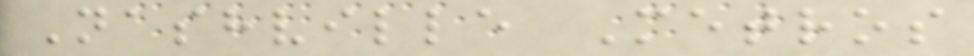Nashville Metros
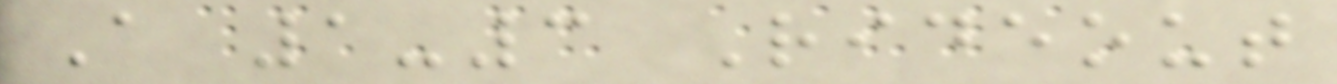A 1-3 Rideout
